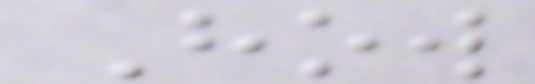How
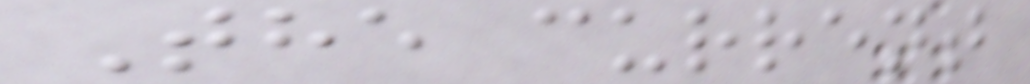The current
